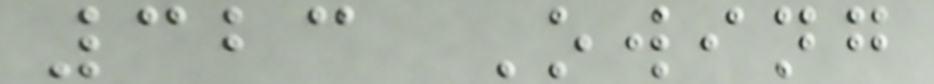323 Owing
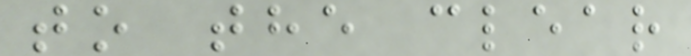to the clear
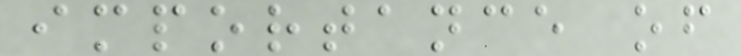importance of
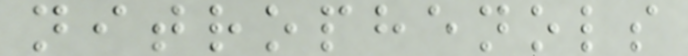nitrophenols
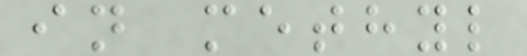in methyl
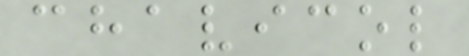chavicol
